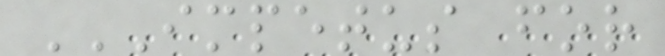IMPETUS FOR
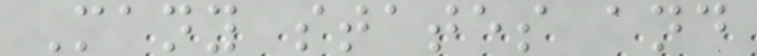Many states and
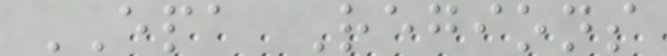EPA Regions
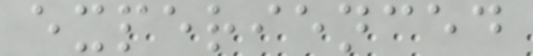experienced
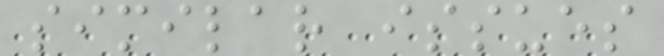similar issues
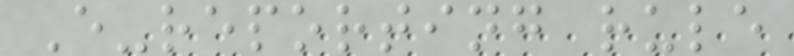E-reporting rule
